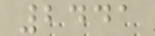2441
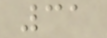31
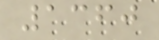1360
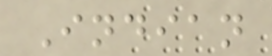Indian
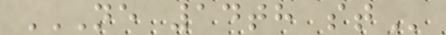NE 14TH ST
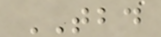TBD
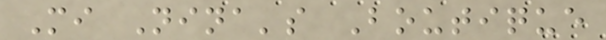Mi Nina's Boutique
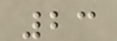23
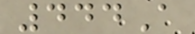444A
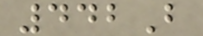442B
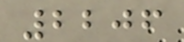2206
